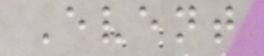Event
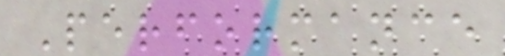Performance
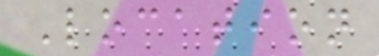Location
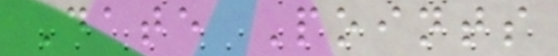Date Points
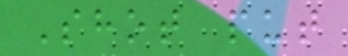Shot put
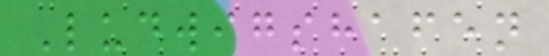Ludwigshafen
